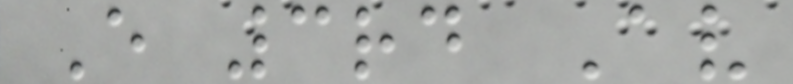E 3rd Av
